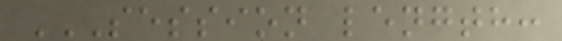SESSION LENGTH:
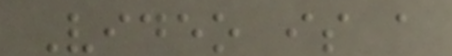Video is a
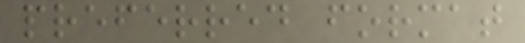preferred format
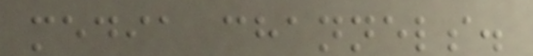media channels.
